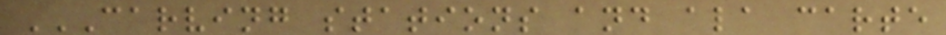CARVING STATIONS AND ALA CARTE
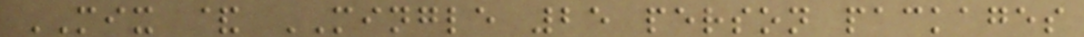MIX & MINGLE 25 person packages
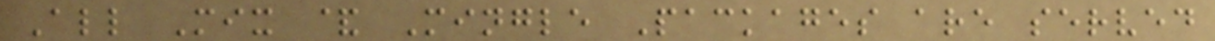All Mix & Mingle Packages are served
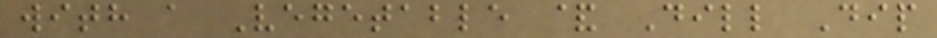with a Vegetable & Dill Dip
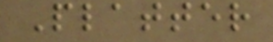Platter
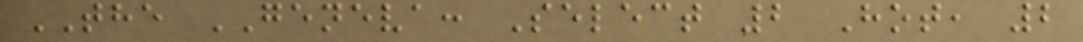THE GENEVA: Select 2 Hot, 2
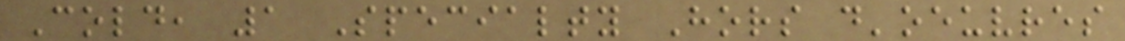Cold, 1 Specialty Hors d'oeuvres
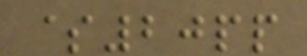$20pp
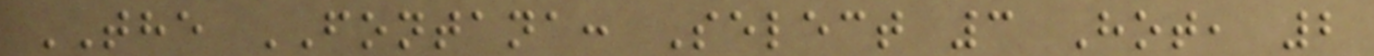THE FONTANA: Select 3 Hot, 2
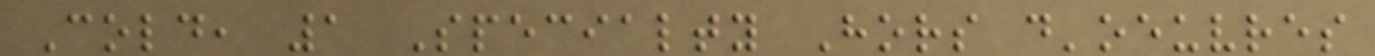Cold, 1 Specialty Hors d'oeuvres
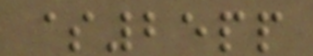$25pp
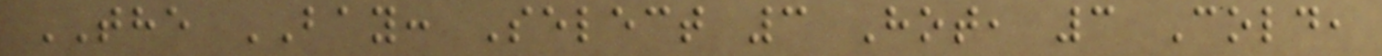THE BAY: Select 3 Hot, 3 Cold,
